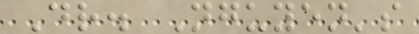Dr. Nguyen's
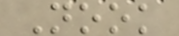Nook
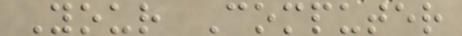Your Computer
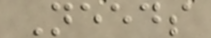Needs
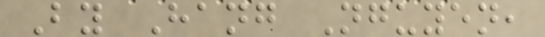By Hang Nguyen,
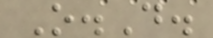O.D.
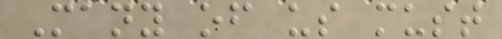Many of us must
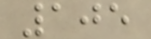105
